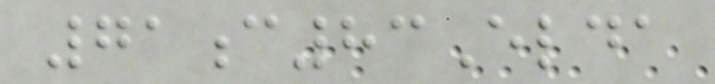71c83Elda
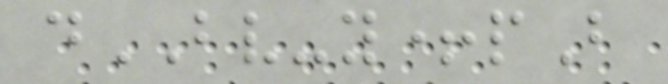dBV-y+pB
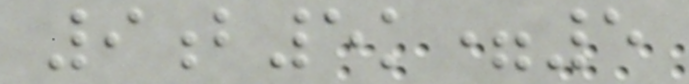9b5k=5
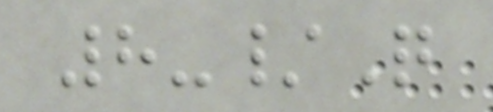8-/Q
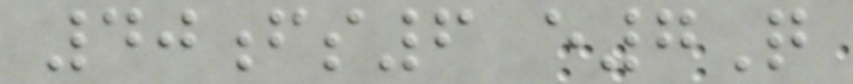40fs6 e7Q
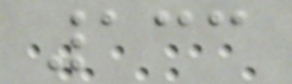133
